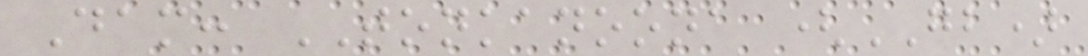Dam: TONKANOONA (GB)
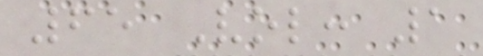65 Vol: 1
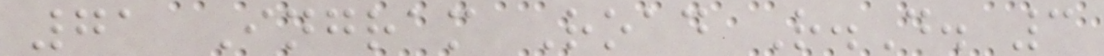71 Ingram Road R.D. 3
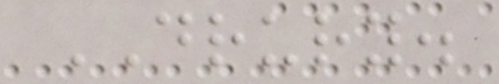DRURY.
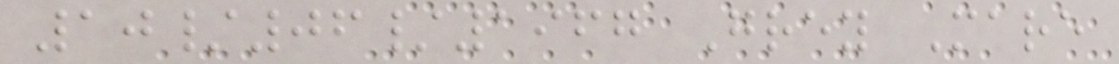10/06/1967 Grey Mare
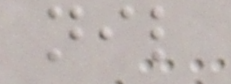nil
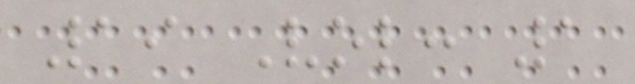19 Vol: 1
